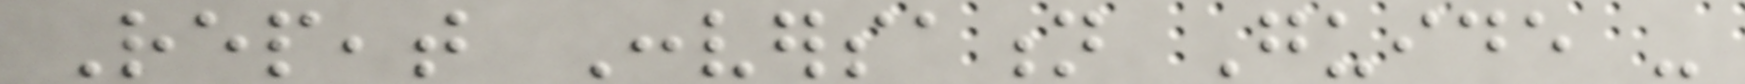Repeat Conversation Guide -
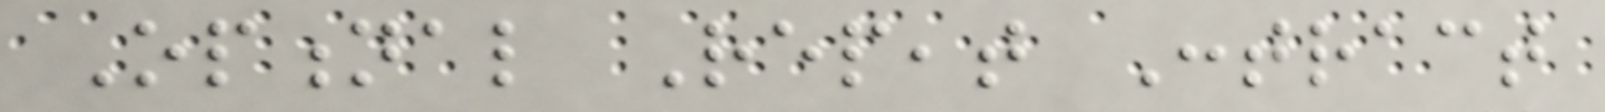Optional Repeat Contract
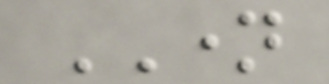NAME
